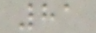81
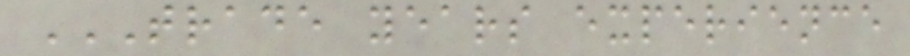TRADE YEARS EXPERIENCE
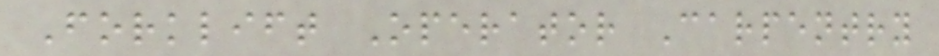Forklift Operator Carpentry
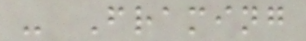- Framing
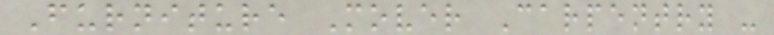Furniture Mover Carpentry -
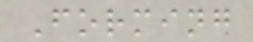Forming
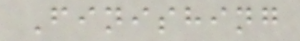Finishing
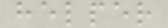helper
